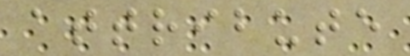attribute
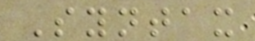Syntax
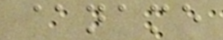@name
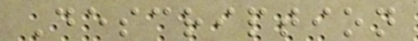Description
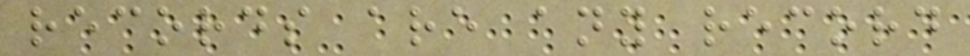records are any record
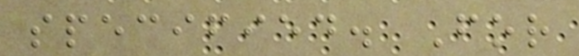specified. For
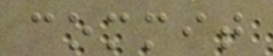commit
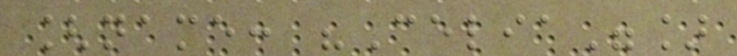[name: "Celia"]
